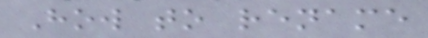How to rename
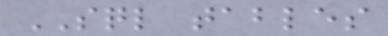SQL tables
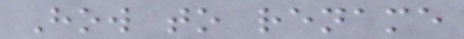How to rename
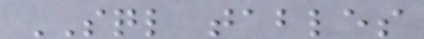SQL tables
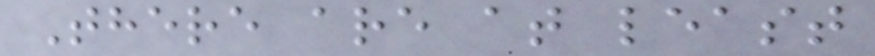There are at least
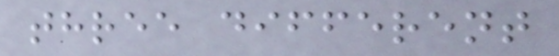three different
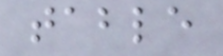table
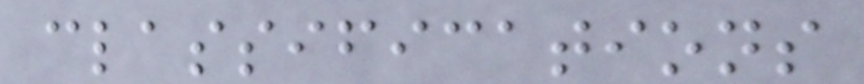classifications
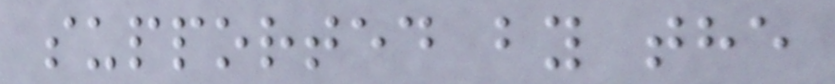supported by the
